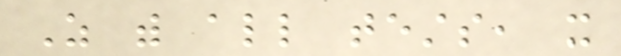As with all tests, it
